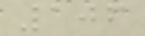106
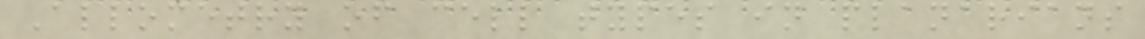Allometry of cell types in planarians
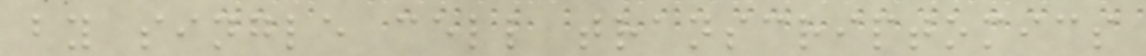by single cell transcriptomics
